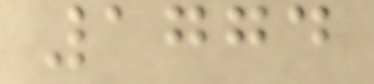1774
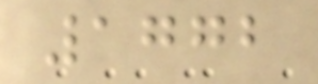1772
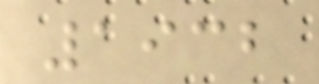1932
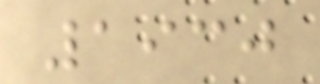1930
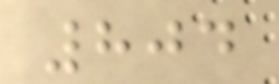804
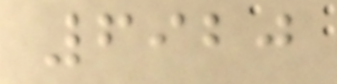6920
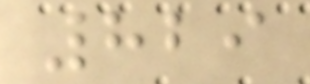829
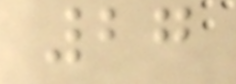27
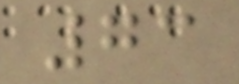73
